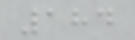184
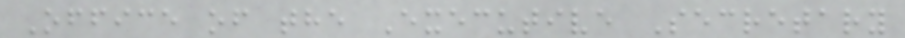Office of the Executive Secretary
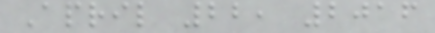April 22, 2016
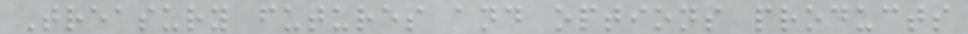Treasury futures and options products
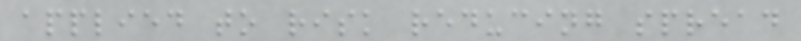applied to risk reducing spread
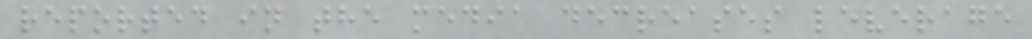reported in the media decreases leverage
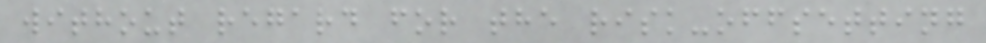without regard for the risk-offsetting
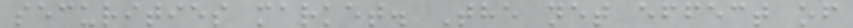securities market. The net effect of
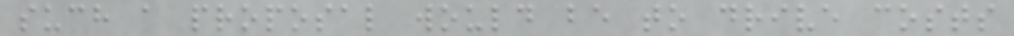such a proposal would be to drive costs
